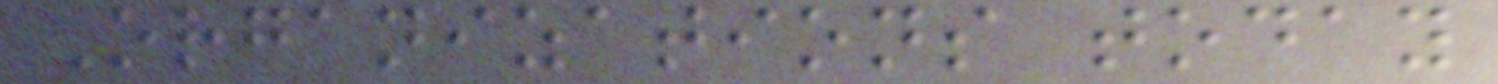Organizations today
